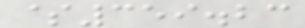$359.23
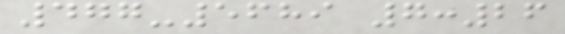477-5689 7:26
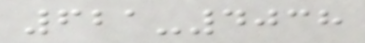621-4038
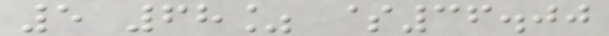5 68% $36.00
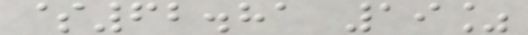$62.81 19%
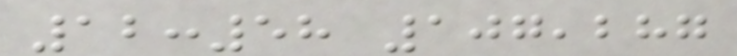12:58 107,287
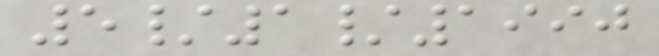5/1/1990
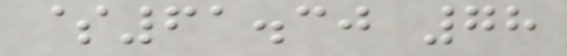$61.30 78
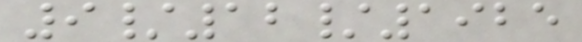9/12/1925
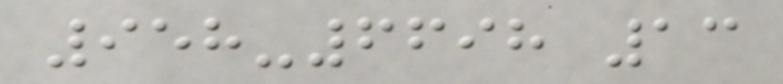958-6698 13
